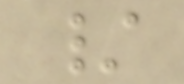/
